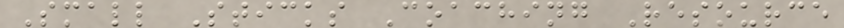Small Sticks Coaching Resource
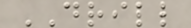DRILL
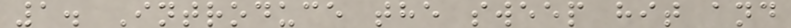1. Introduce the sweep hit and
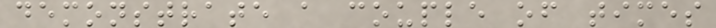demonstrate a couple of times
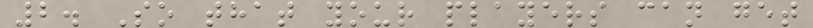2. So that your players can get
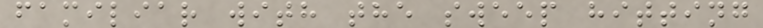familiar with the sweep hitting
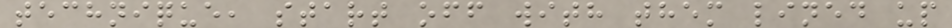technique, start off with them lined up
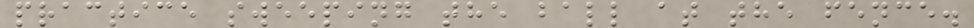practice sweeping the ball at the fence.
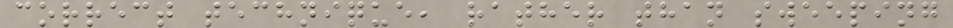correct technique, rather than sweeping
